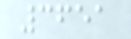3651
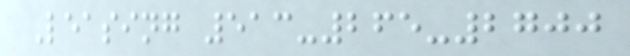Leasing 513-265-2700
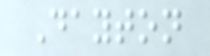Dayton
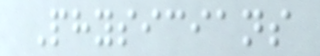Physicians
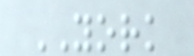YORK
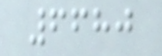6680
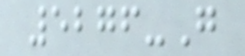5276-G
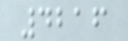4216
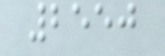2550
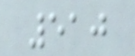510
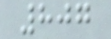807
